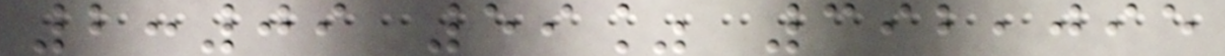2:09 59% 392,095
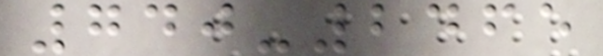740-2465
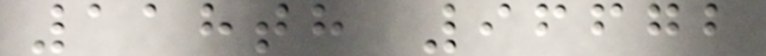118th 96672
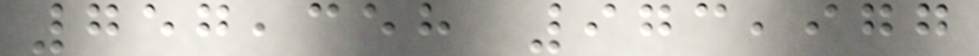757,358 973,977
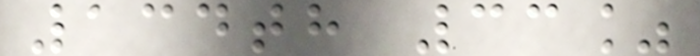134th 33%
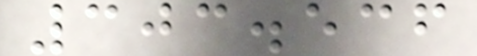303.536
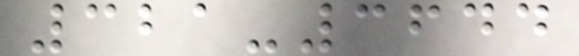321-3644
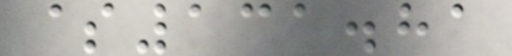$131.81
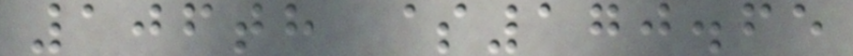106th $170.65
